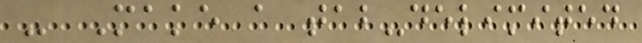- Make a tab-delimited
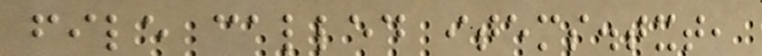file called items.txt,
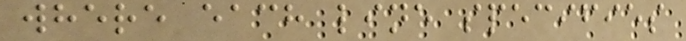where each line specifies
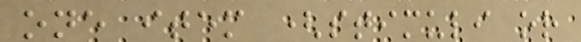one item (stimuli or
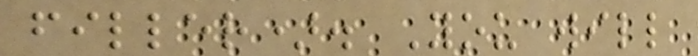filler). You will
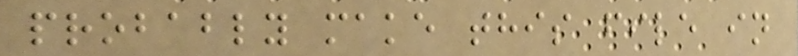probably make this file in
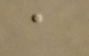a
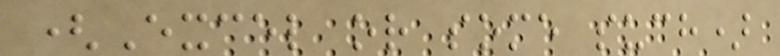(Excel or some such)
